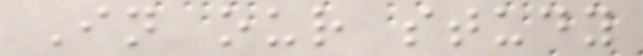In our study
